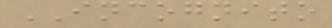INCOGNITO
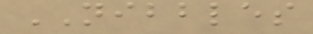NIBBLES
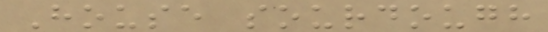House sourdough
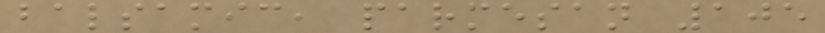balsamic, parmesan 105
